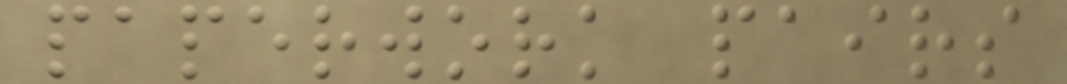paperwork pairs
